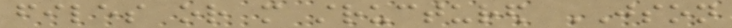files or more structured JSON
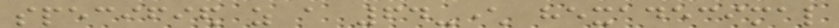specified as a 64-character hexadecimal
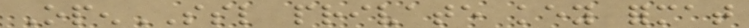OpenSSL private key format
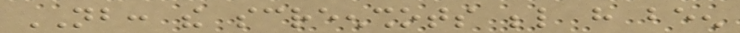NB: the screenshots below have been
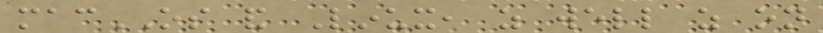macOS and Linux, as well as on
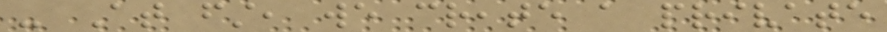- At first, we create a private
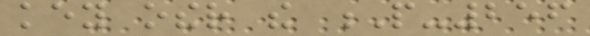key other the P-256
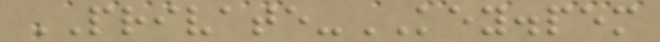PRIVATE-KEY.pem
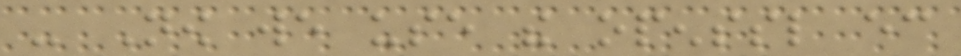- Now we use the openssl ec
